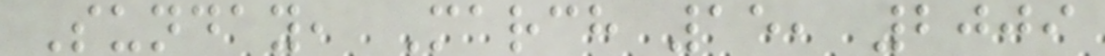Sunday, March 15, 2009
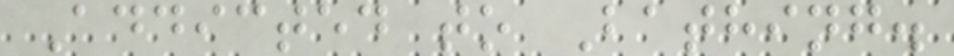Addicted to Bathing.
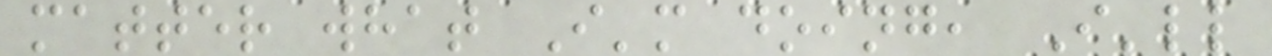matter what I'm doing, I'll
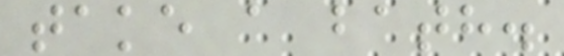take a bath.
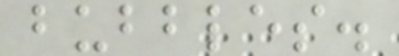bubbles.
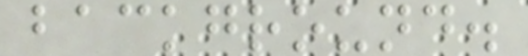background.
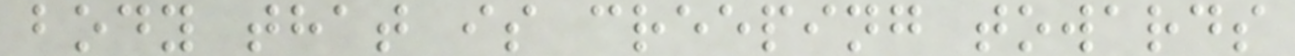body that is creeping towards
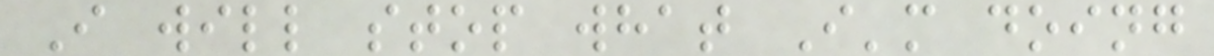I will stop what I'm doing
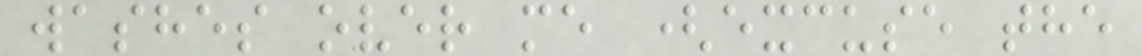washes over me (excuse the
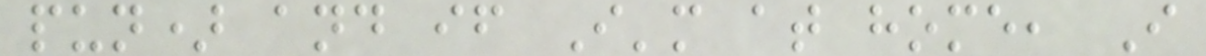pun) and if I'm at home, I
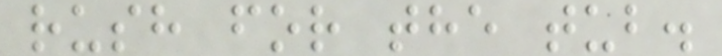rush for the tub.
